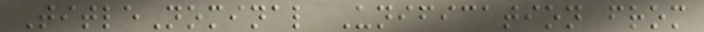TitleNominal Unification from
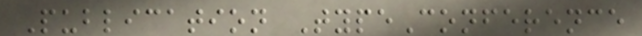Publication TypeConference
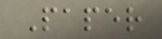Paper
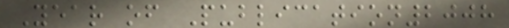Year of Publication2008
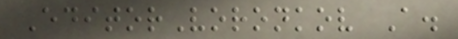EditorVoronkov A.
